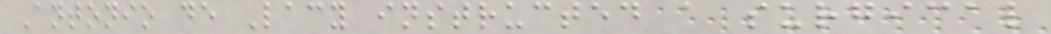Antonio de Lacy instructed a surgical
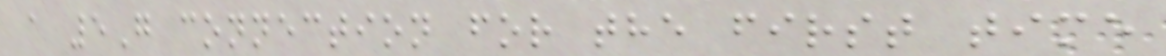a 5G connection for the first time
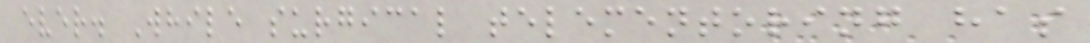ever. While surgical telementoring has
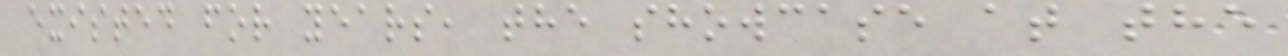existed for years, the showcase at the
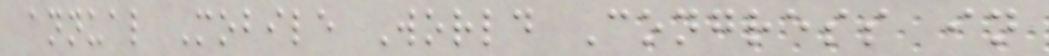annual Mobile World Congress in
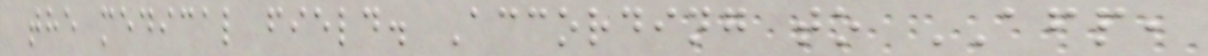the medical field. According to AFP,
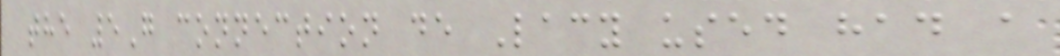the 5G connection de Lacy used had a
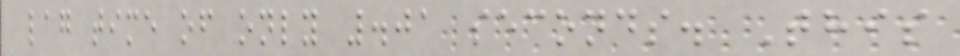lag time of only .01 seconds. This
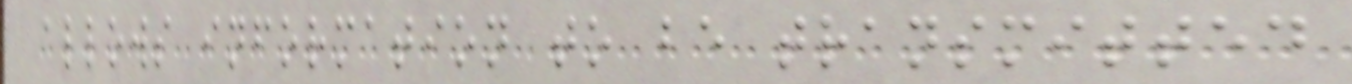allows information to be transmitted
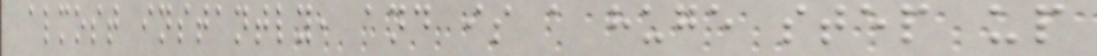almost instantly, and is a huge step up
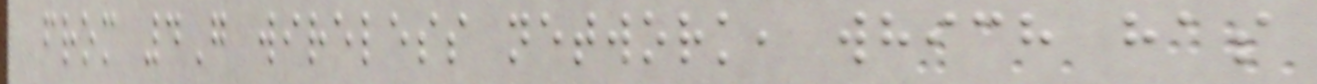from 4G wireless network, which has
